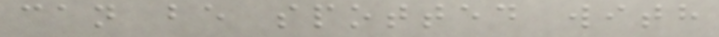can be spotted with
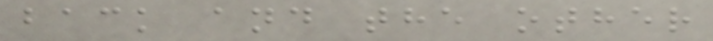back and the other
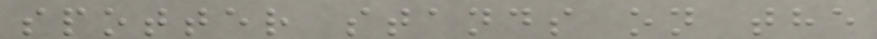spotter stands on the
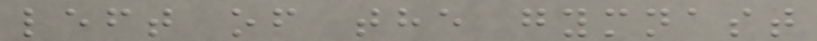left of the gymnast
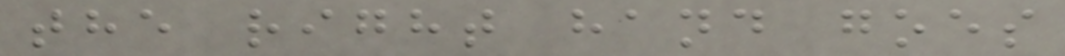the right hand goes
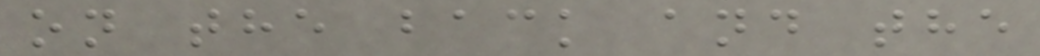on the back and the
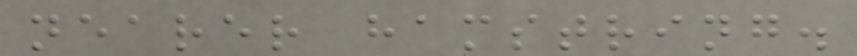nearer hamstring.
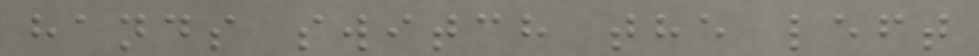hands switch the left
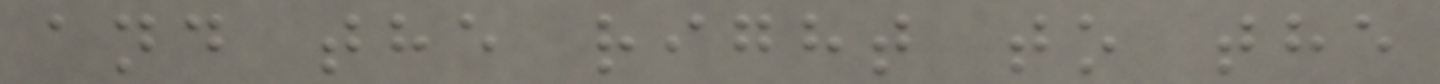and the right to the
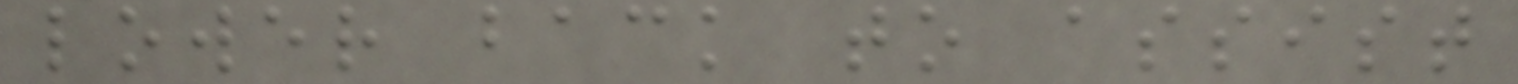lower back to assist
